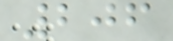206
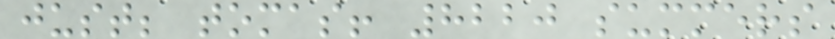just; tomas! 8220 summers
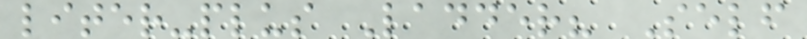liter-plus Ladder? Self
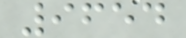9654
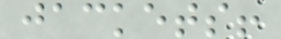jackets!
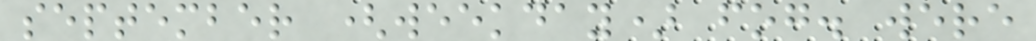september (weekday) fog. were
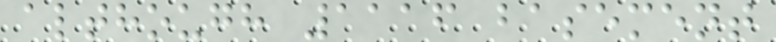although 1116 basement
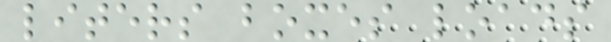liters boxes loads
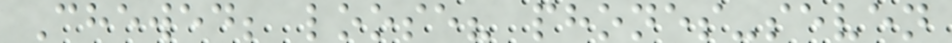Chewed; loose? phones-seven
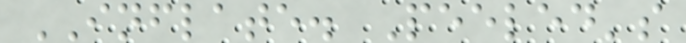INFLATE. Peeled's
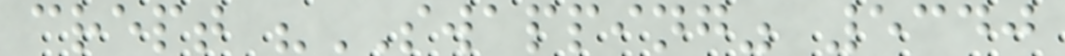crept "SWAPPING" 5340
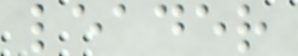leader
